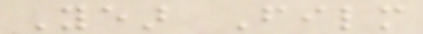Year Film
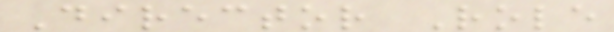Director Role
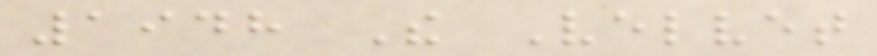1948 The Velvet
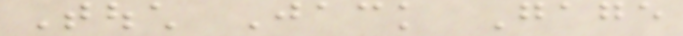Touch Jack Gage
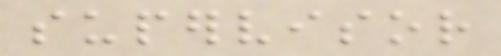supervisor
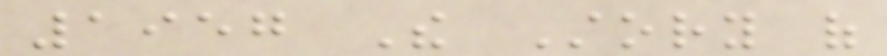1957 The Story of
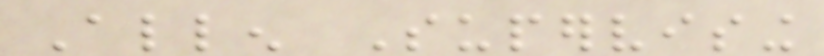Allen Supervising
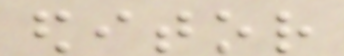editor
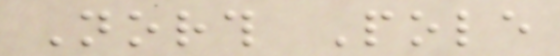North Pole
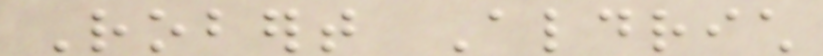Robert Aldrich
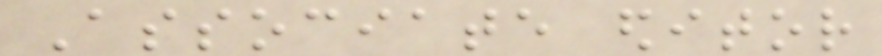Associate editor
